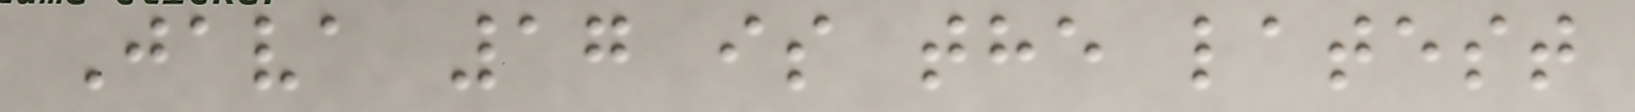Java 17 is the latest
